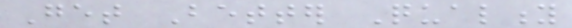Get Better Quality
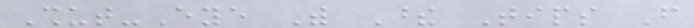Shut-Eye With These Tips From
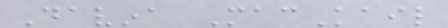Davina MacKail
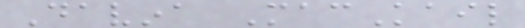Davina MacKail
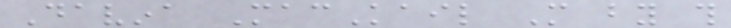Davina MacKail More by this
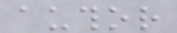author
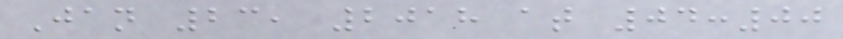Jan 23, 2018 at 04:00
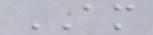AM
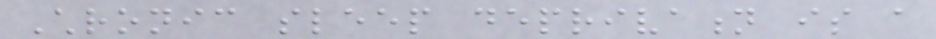Chronic sleep deprivation is a
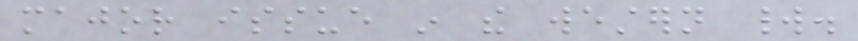major issue in the western world.
